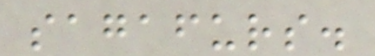sagafurs.
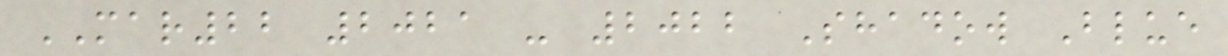MAR22 2021 - 2022 Shadow Blue
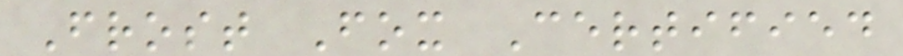Frost Fox Certified
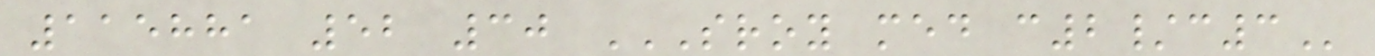115881 52 30 SROY MED C2/C3
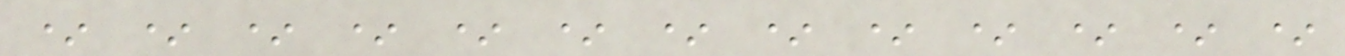* * * * * * * * * * * * *
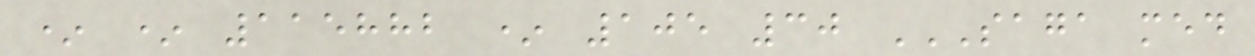* * 115882 * 105 30 SAGA MED
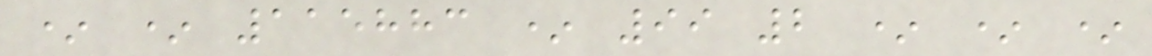* * 115883 * 99 2 * * *
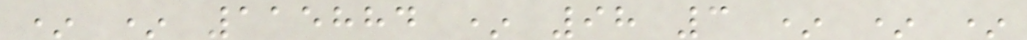* * 115884 * 98 3 * * *
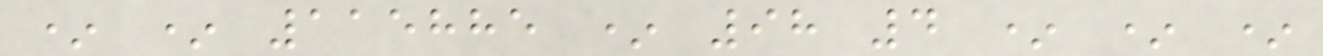* * 115885 * 98 4 * * *
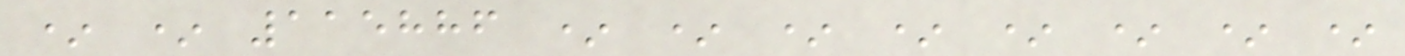* * 115886 * * * * * * * *
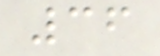36
